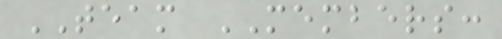TEAM MEMBERS:
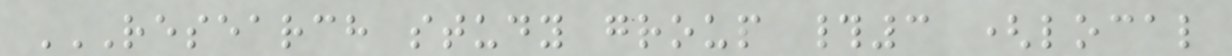RESEARCH STUDY GROUP #3 (LOCAL
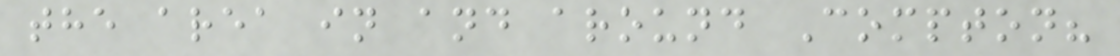the area in and around Compton?
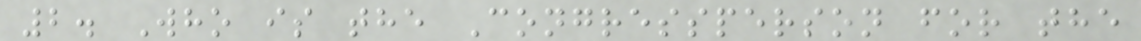2. Who is the Congressperson for the
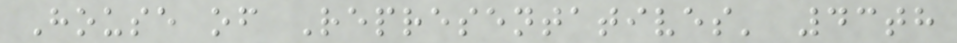House of Representatives' 43th
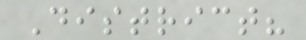District?
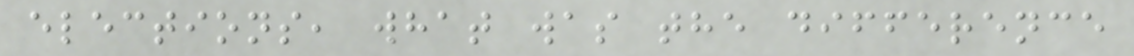elections, what was the difference
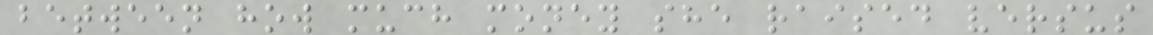between how much money she raised versus
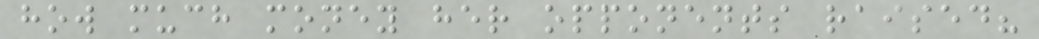how much money her opponents raised?
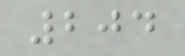204
